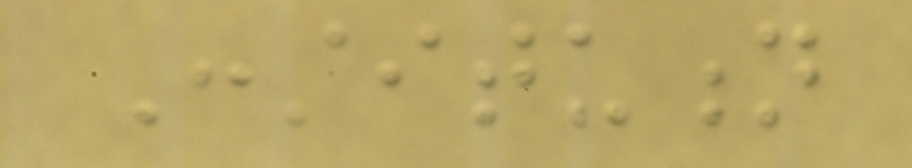Constitution
